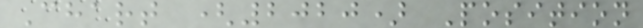Chart (2020) Position
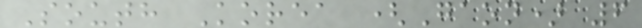South Korea (Gaon) 6
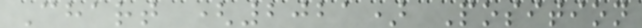Chart (2021) Position
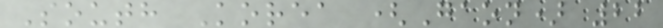South Korea (Gaon) 22
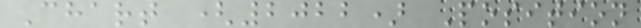Chart (2022) Position
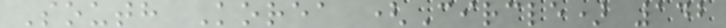South Korea (Circle) 142
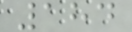184
